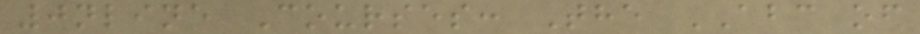0nline Courses: The ABC of
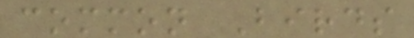common Birds
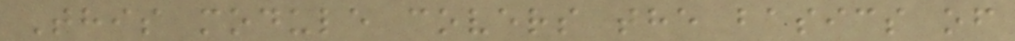This module covers the basics of
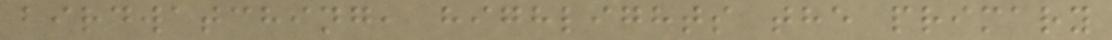birdwatching, highlights the primary
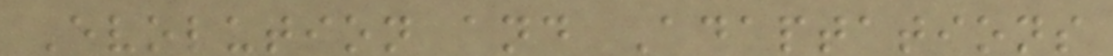Evolution and Adaptations
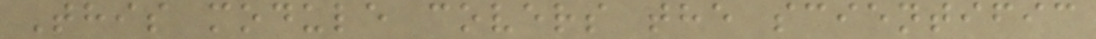This module covers the scientific
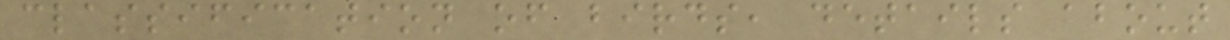classification of birds, details about
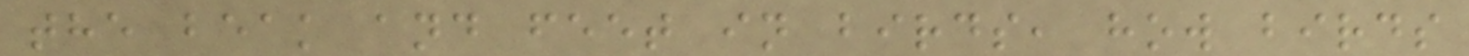the beak and feet in birds, how birds
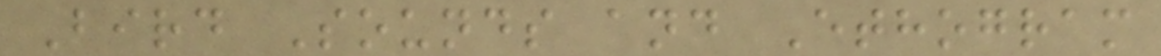Bird Sounds and Ethogram
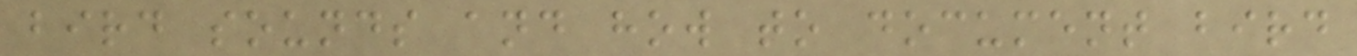bird sounds and how to document bird
